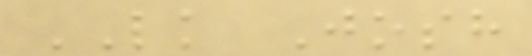LK Josh
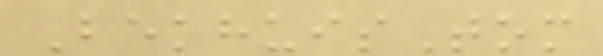BekhuisTom
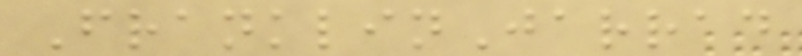FranklinJarrad
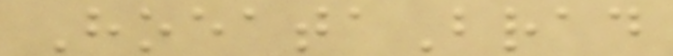HoeataBrad
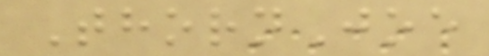ThornJoe
